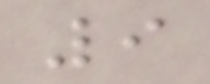9
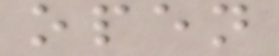open
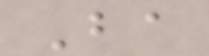Ba
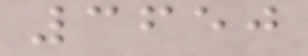3650
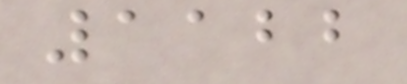1122
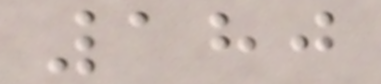180
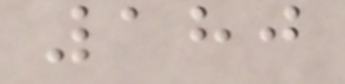180
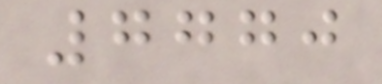7770
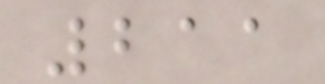211
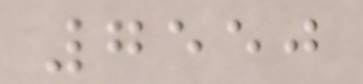7550
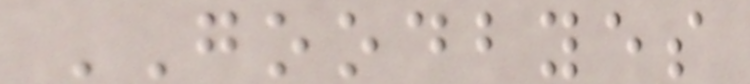GOODBYES
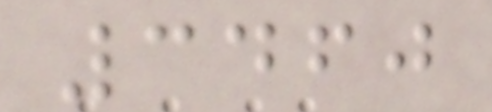3460
